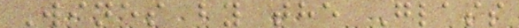Wines by the Glass
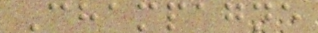Champagne
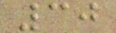30
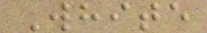White
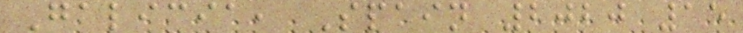Galicia, Spain 2020 15
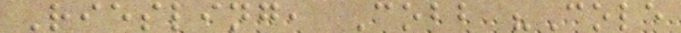Riesling, Cobb "Cole
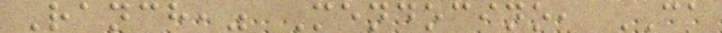Ranch," Mendocino, CA
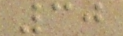30
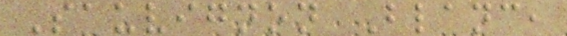Sauvignon Blanc,
